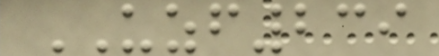UZF239
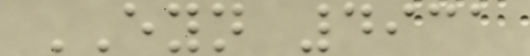EYN 4931
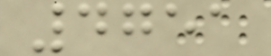4751
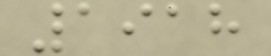1918
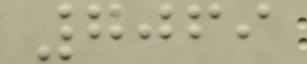7069
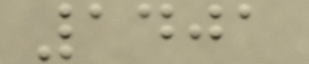1401
